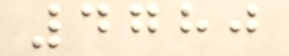4780
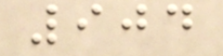904
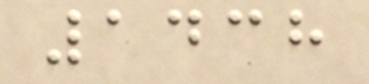1438
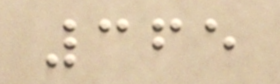365
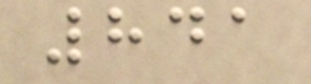841
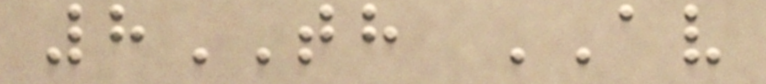8TH AV
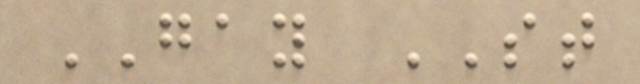GAY ST
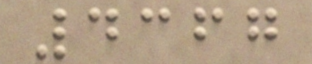4367
